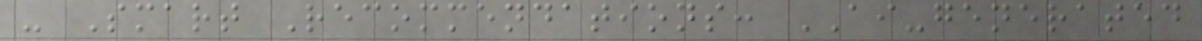- Smart Recommendations: AI-generated
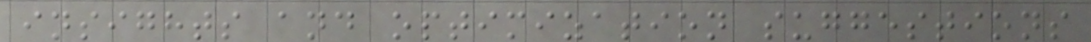insights and optimization suggestions
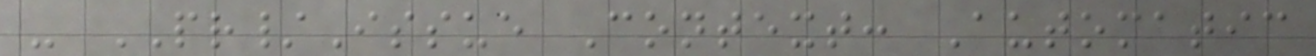- PR/Issue Context: Automatic
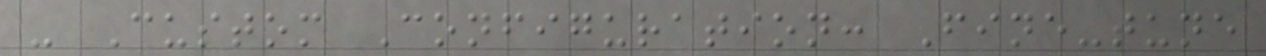- Custom Configuration: Fine-tune
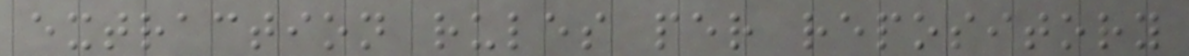extraction rules per repository
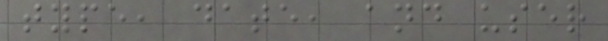type, date, and user
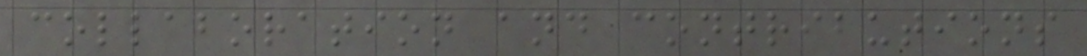collaboration and contributions
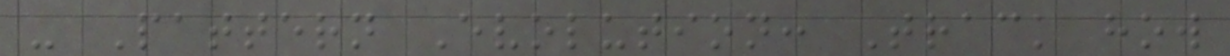- Pattern Evolution: Track how
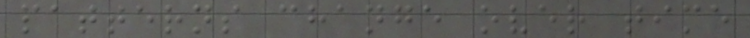patterns change over time
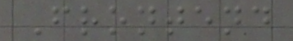Frontend
